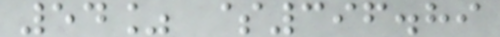54% $396.89
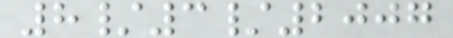8/3/2007
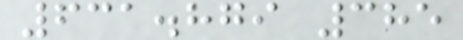631.879 385
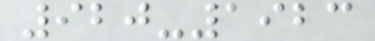920-1923
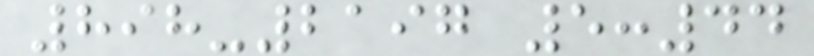898-2197 5:44
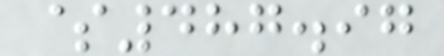$487.97
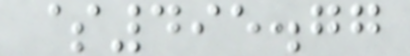$495.77
